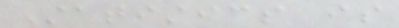Statistics is
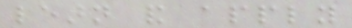learn and apply
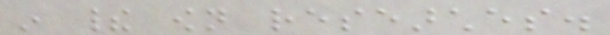in their own researches.
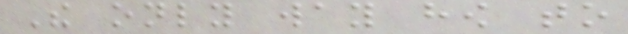The only way how to
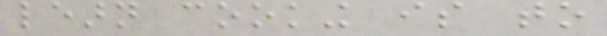learn cooking is to
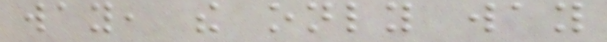way, the only way
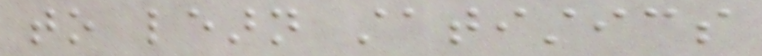to learn statistics
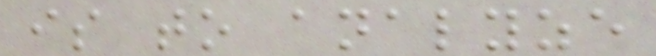is to analyze
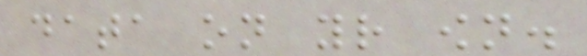data on your own.
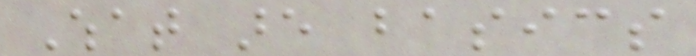What are basics
